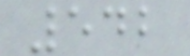542
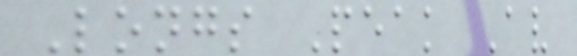Longs Peak Av
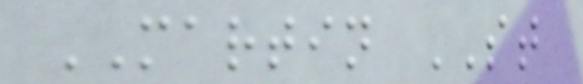MARTIN ST
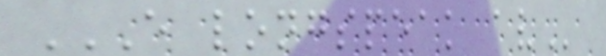E LONGSPEAK AV
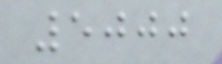5000
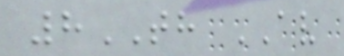8TH AV
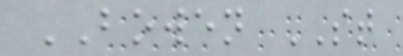BOWEN ST
